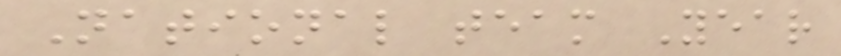National team Year
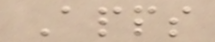Apps
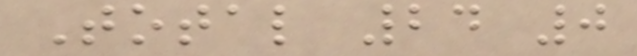Total 24 0
